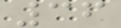36
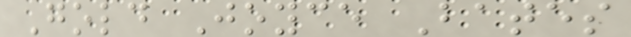Gold Joyce Bates
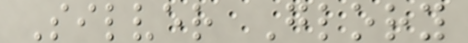Silver Glory
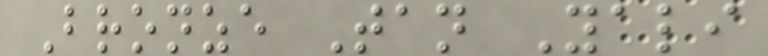Bronze Tan Yali
